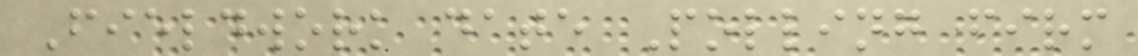Fieldwork date Polling firm
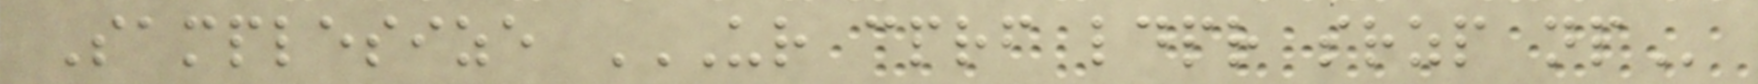Samplesize UR CPRF LDPR SRZP NP
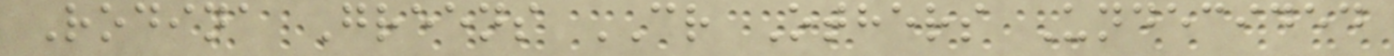Rodina Greens CR Others Undecided
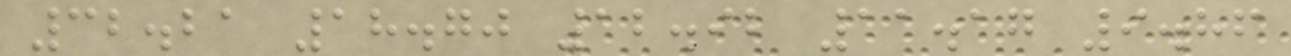32.21 18.70 12.92 11.17 9.86
